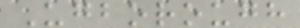Ugborough
